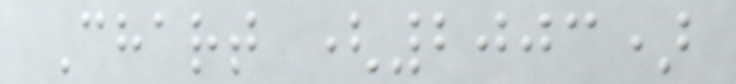Chart (2003)
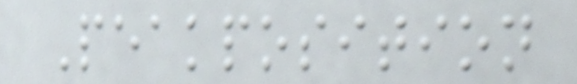Peakposition
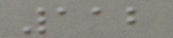112
